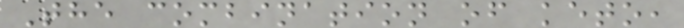The combination of keto,
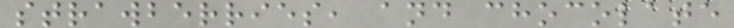strawberries, and chocolate
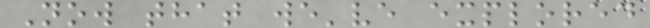Now that we've explored
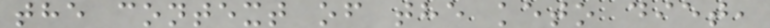the context of the keto diet,
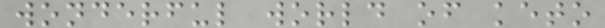wonderful world of keto
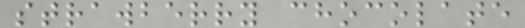strawberry chocolate
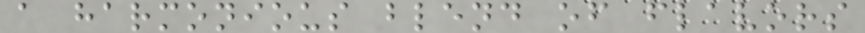a harmonious blend of flavors
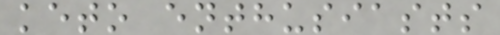keto enthusiasts
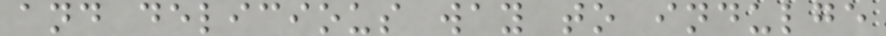and delicious way to indulge
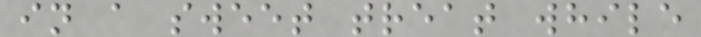in a sweet treat while
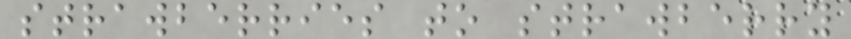strawberries to strawberry
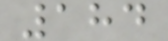184
